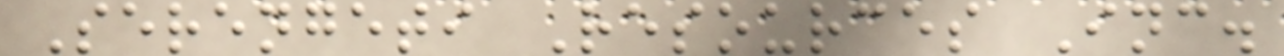Serengeti Resources Inc.
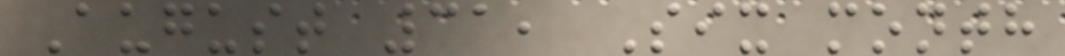August 31, Six month
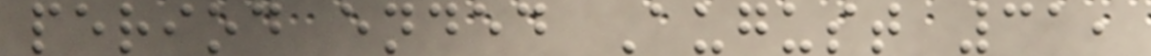period ended August 31,
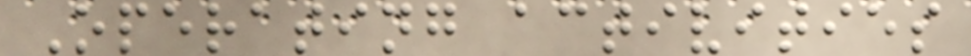Operating activities
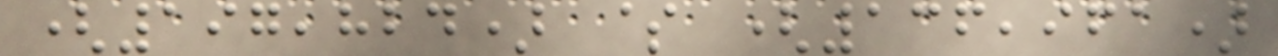(197,824) $ (136,961)
